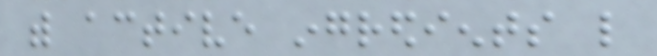with active ingredients like
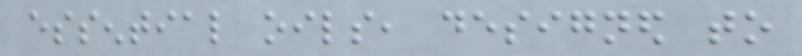essential oils, designed to
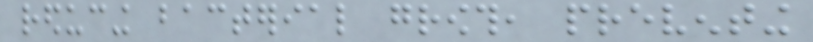reducing bacterial growth, preventing
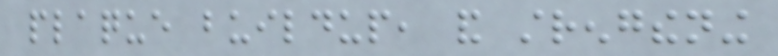plaque buildup, and strengthening
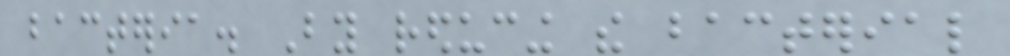bacteria. By reducing the bacterial
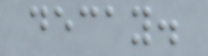decay.
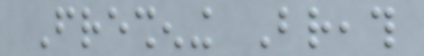Freshening Breath
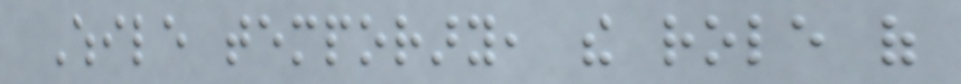While temporary, the role of
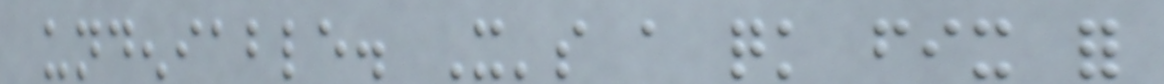undeniable. It's a quick fix for
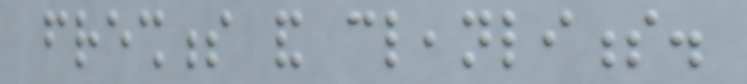freshness and cleanliness.
